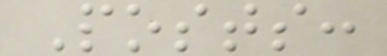Posts:
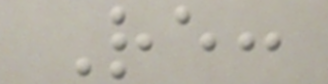Re:
